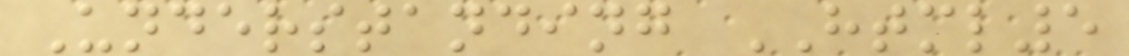Understanding HTML5
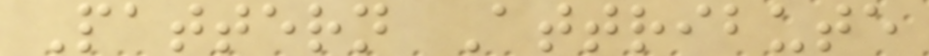Pattern Attribute
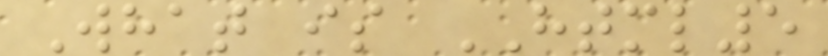What is HTML5
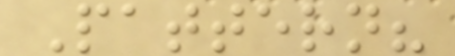Pattern?
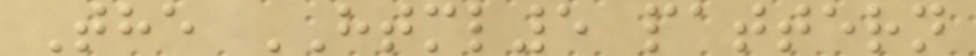The HTML5 pattern
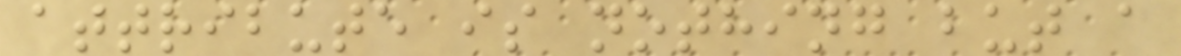attribute is nothing but a
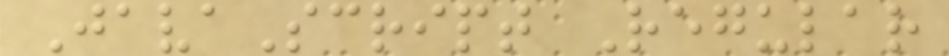JavaScript Regular
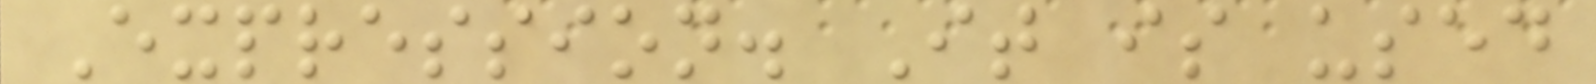Expression. It is used
